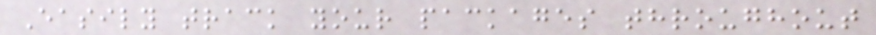Easily track your packages throughout
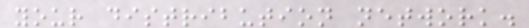your distribution network.
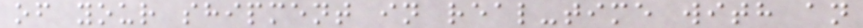of your shipment in real-time with an
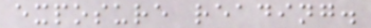exposure reading.
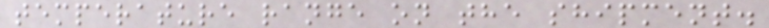temperature range on the shipment.
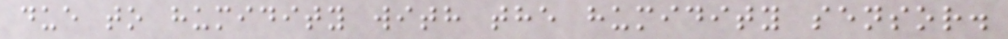due to humidity with the humidity sensor.
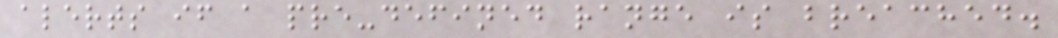alerts if a pre-defined range is breached.
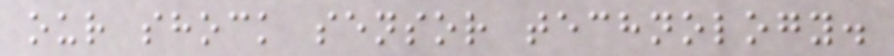our shock sensor technology.
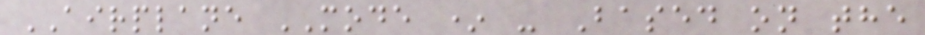AIRPLANE MODE * - Based on the
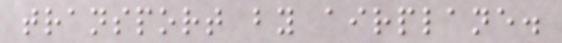transport by airplane.
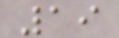19
